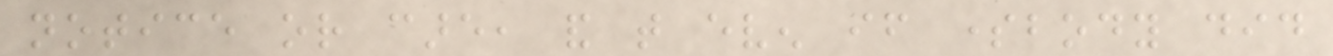notice or care, and that even if somebody did
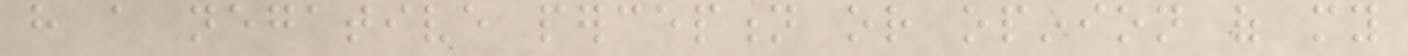have a negative perception or opinion of my
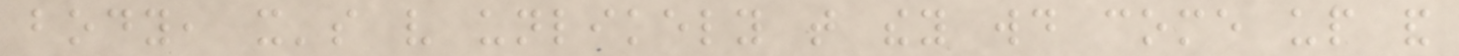body, it's very unlikely that they would come up and
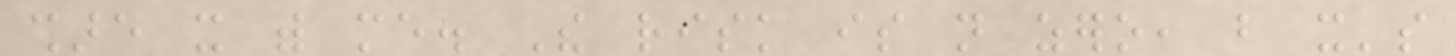share it with me. The risk is not zero, but it's
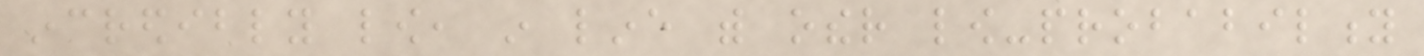incredibly low, in line with other low-probability
